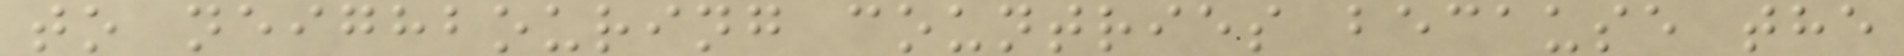to neighbouring countries because the
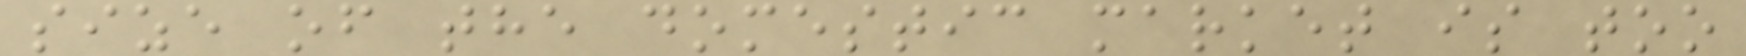size of the domestic market is too
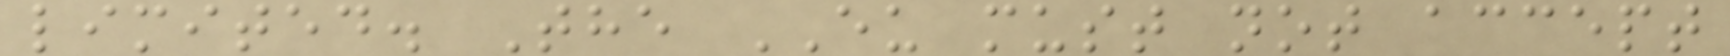limited. The EU must not accept
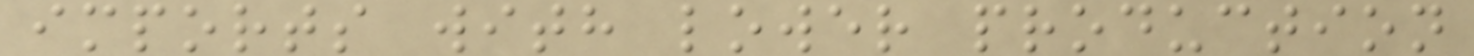imports with lower production
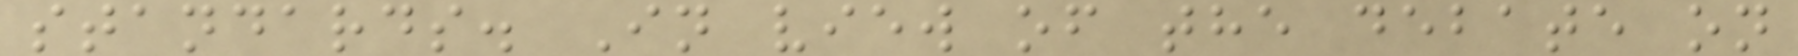standards. In view of the debate on
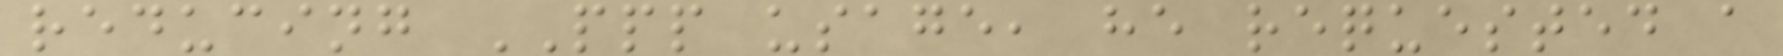reducing PPP usage, he requested a
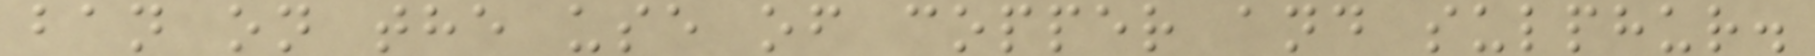ban on the use of copper and sulphur.
